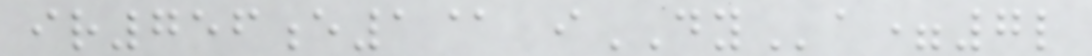ir756e1@ iDYa=7l
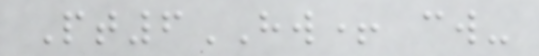Pt6HW+ cw-
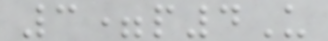3=p4U
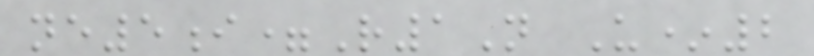ne5i=R1N U*2
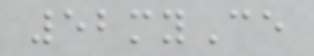52myCe
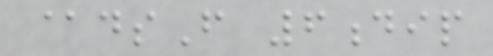@dsF 6dip
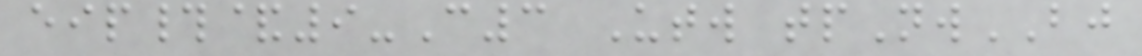eip#&9-C3 Utw tpNwBJ
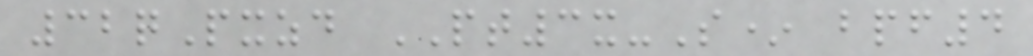32qPxzd PT3x-S* bpf4
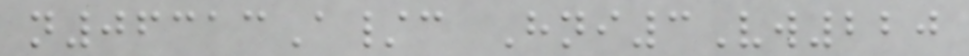n06313A/c Hni3Vw220
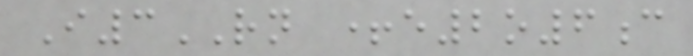I3RN +e2o6c
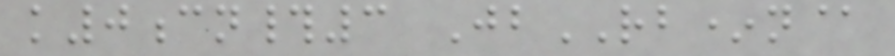k0cn#3 JbRB*n@
